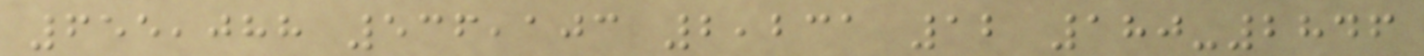655,088 536,103 2,231 12 180-2846
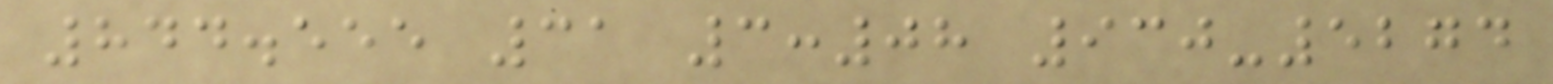844.555 31 3:08 930-5274
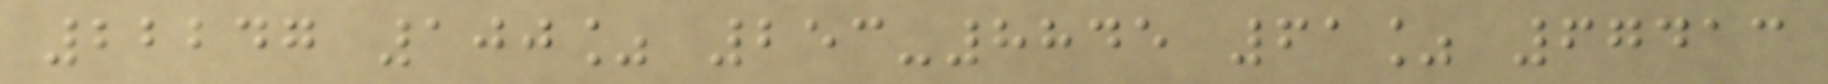22247 100% 253-8845 61% 67413
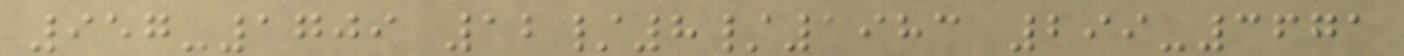957-1709 12/8/1983 299-3671
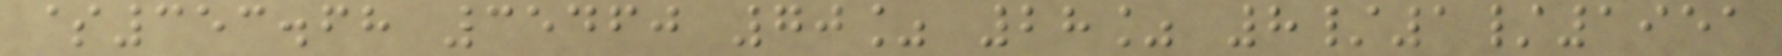$353.68 35460 70% 28% 8/1/1951
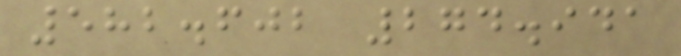582.602 274.941
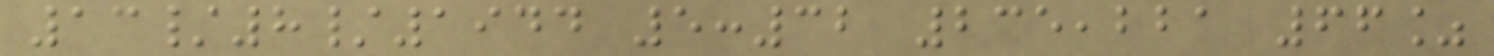13/8/1944 5:32 235,221 66%
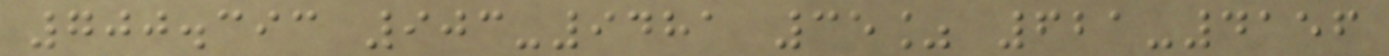700.393 903-9481 35% 621-4156
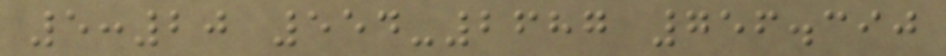5:20 554-2687 756.390
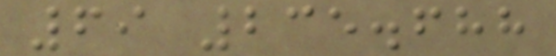69 235.688
